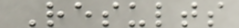Results
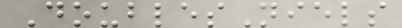DoublesNiels
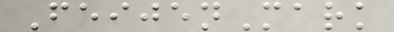FeijenMark
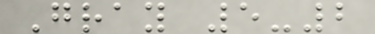Gray 5-2
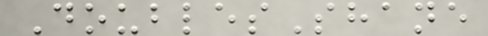DoublesShane
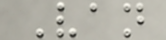Van
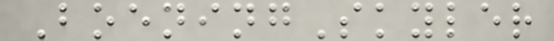BoeningSkyler
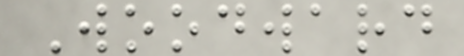Woodward
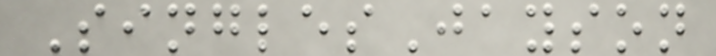SinglesJayson
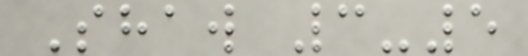Shaw 3-5
